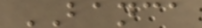BANCA
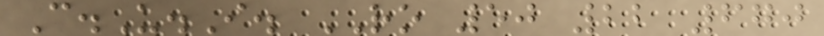C.U.I. RO 50 22 670
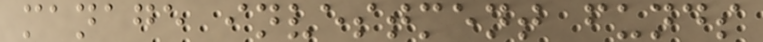manage investment funds
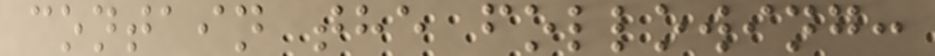contain the following:
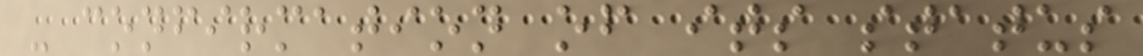- confirmation of its status
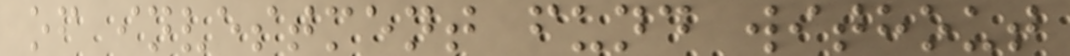of investment fund without
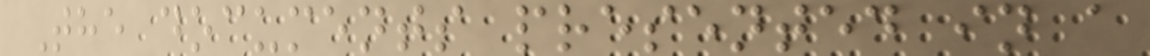The documents presented in a
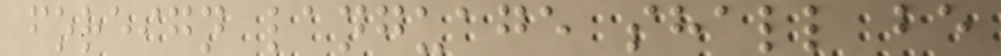foreign language shall be
